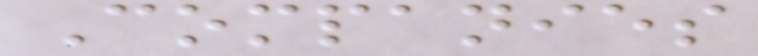Companies
